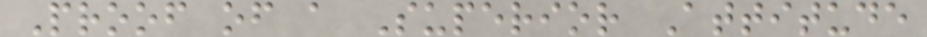Proof of a Superior Attitude
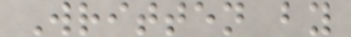Written by
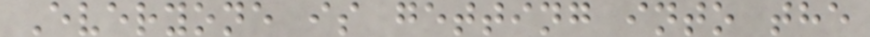Everyone is getting into the
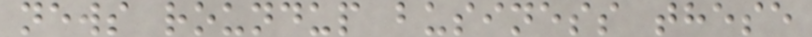news roundup business these
